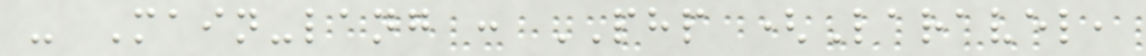- Main-lang : PHP (Laravel,
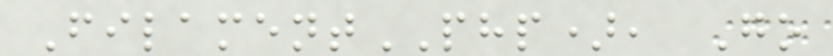FilamentPHP), Go
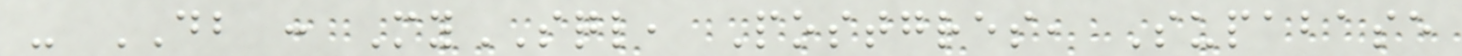- DB : MySQL, Postgres, Supabase
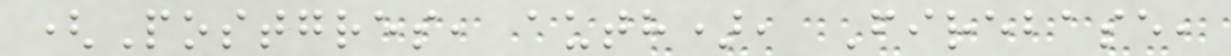(Postgres, auth), Firebase,
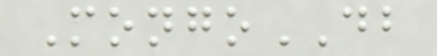MongoDB
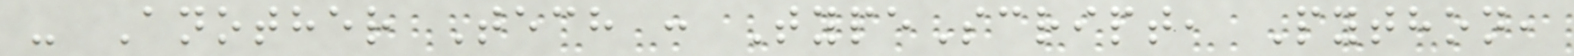- Another Tech : TypeScript, Python,
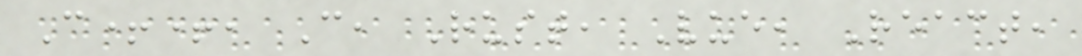C++, C, Rust, Vue, React,
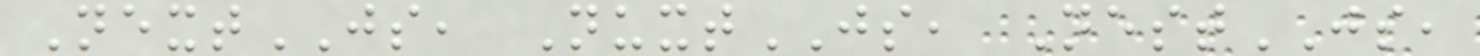NextJS, NuxtJS, NestJS,
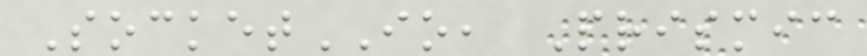SocketIO, Prismic
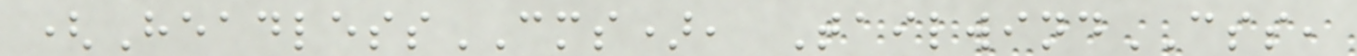(HeadlessCMS), TailwindCSS,
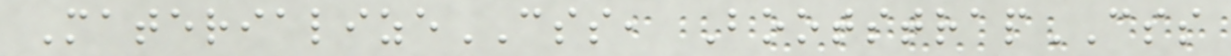MaterializeCSS, BootstrapCSS
